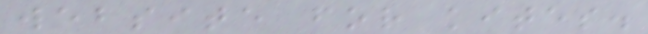website for kites.
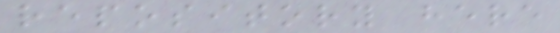repository here
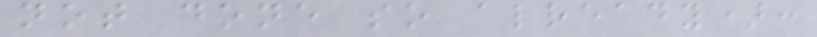not done so already):
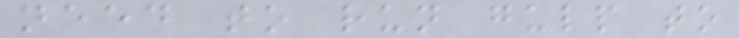need to run gulp to
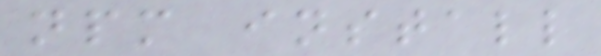npm install
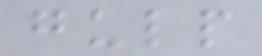gulp
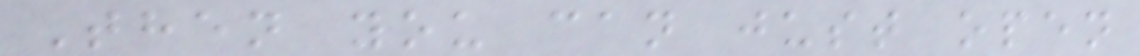Then you can just open
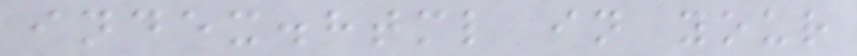index.html in your
